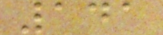141
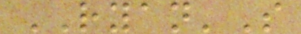RYAN'S
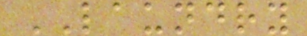LAUNDRY
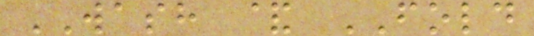WASH & FOLD
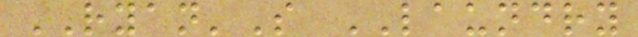RYAN'S LAUNDRY
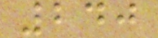240
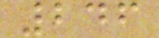246
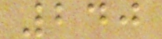240
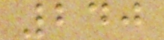240
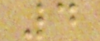4
